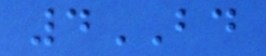4BD
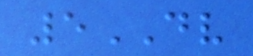5DV
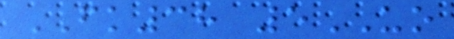FK38 5UO
